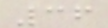36
